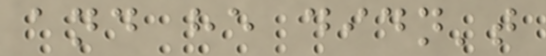and he didn't
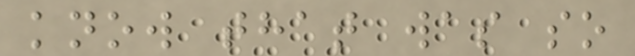know that was so
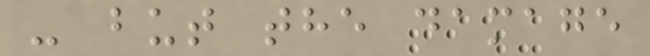- but the damage
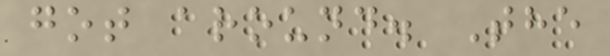got around. The
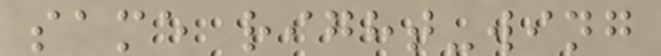same right-wing
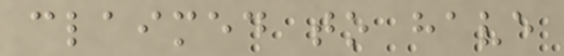claimed to have
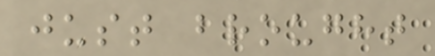just brought
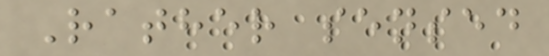Rather sensed
